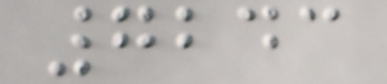7243
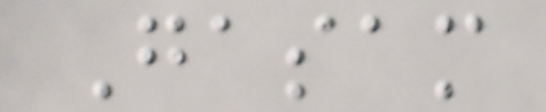Gasam
